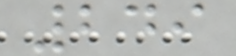249
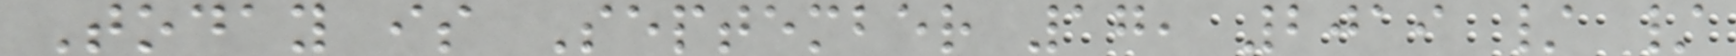Today is September 17, 2019 / /
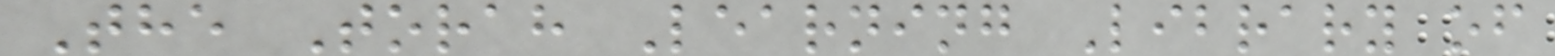The Torah Learning Library of
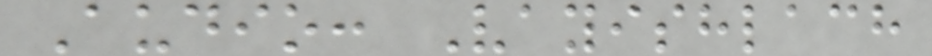Audio: Vayishlach
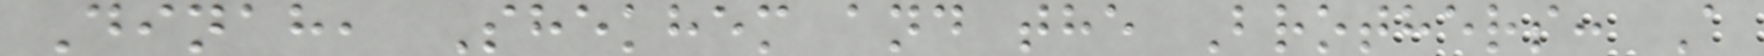Dinah, Shekhem and the Brothers: A
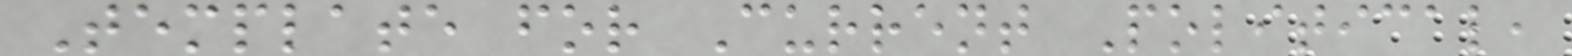Template for Current Political,
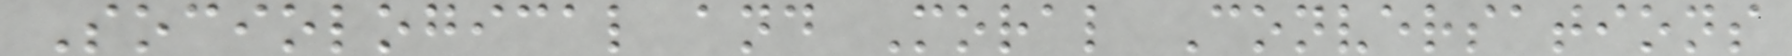Sociological and Moral Conversations
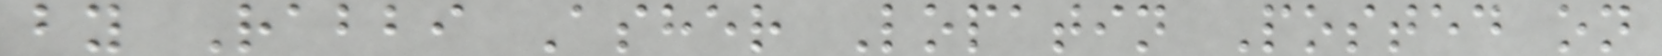by Rabbi Asher Lopatin Posted on
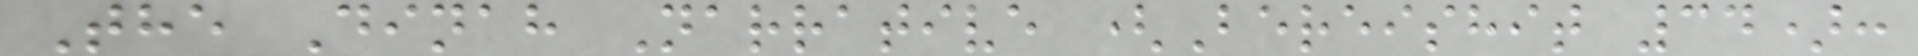The Dinah Narrative (Bereishit 34):
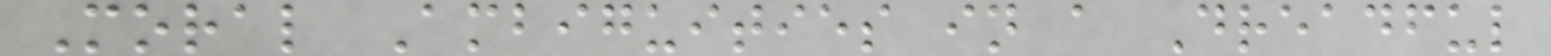Moral Ambiguities in a Dreadful
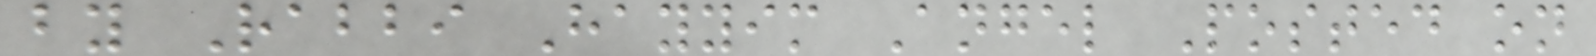by Rabbi Hayyim Angel Posted on
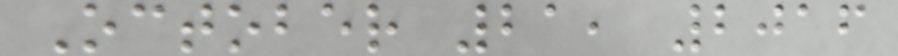October 21, 2016
